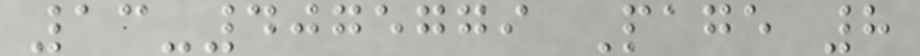13-4075779 Page 8
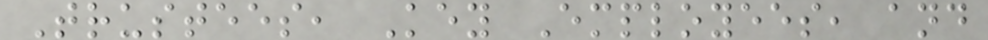Trustees, Key Employees, and
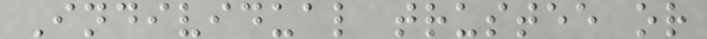Individual trustee or
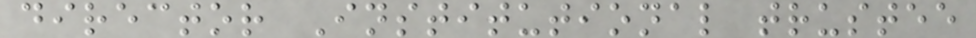director Institutional trustee
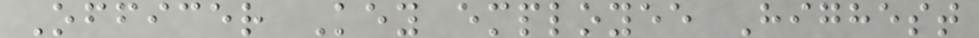Officer Key employee Highest
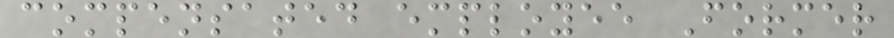compensated employee Former
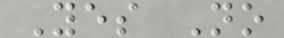Yes No
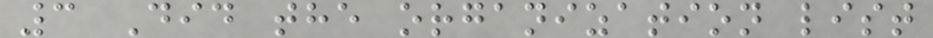3 Did the organization list
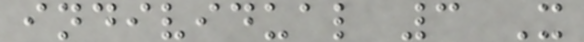individual 3 X
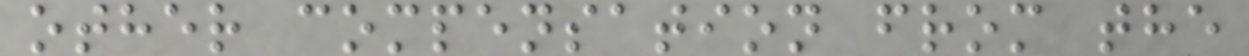other compensation from the
